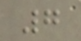7
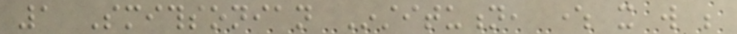1 Smithsonian Institution, where it will be
